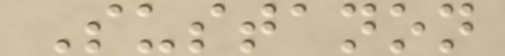Sustanon
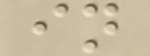in
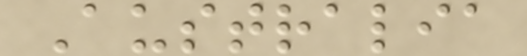Australia
